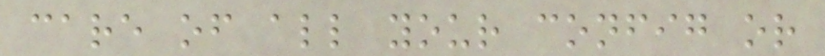care of all your config or
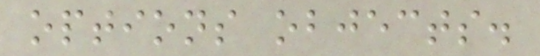options objects.
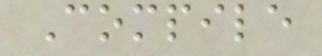Compile
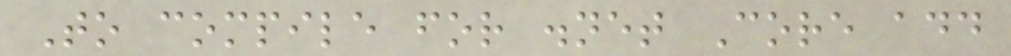To compile for .net Core add
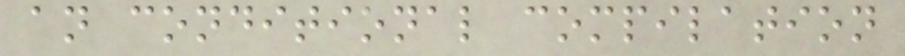an conditional compilation
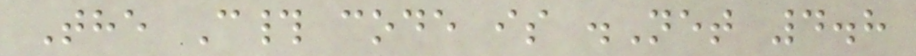The C# code is .Net 4.8
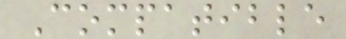Compatible
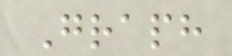Graph
